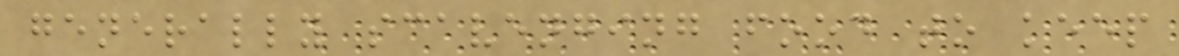generally scavenging food to keep
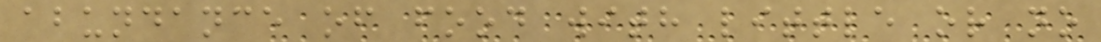abundance of food with little or no
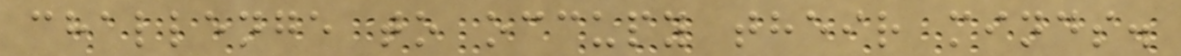challenge to occupy their minds.
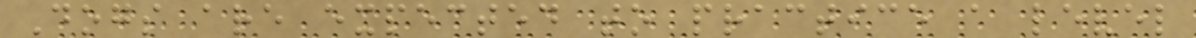Dogs are expected to practice a level
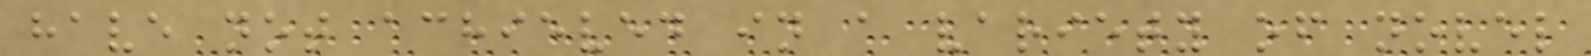have not achieved in a variety of novel
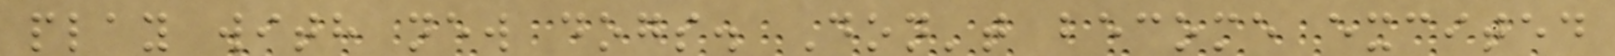play with new dogs. Don't become excited
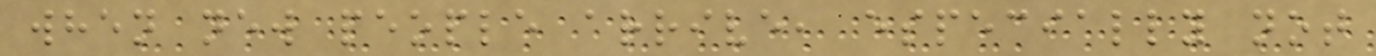when new people arrive, especially not
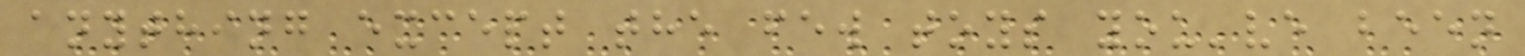anything except the few toys you've been
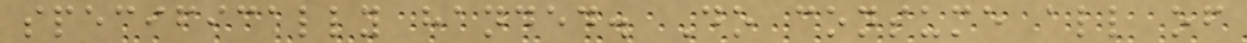specifically handed. Do consume all of
